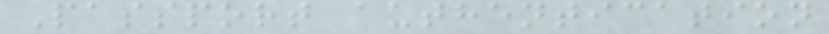Passport authentication
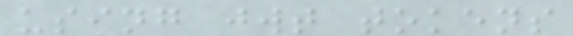using jwt tokens
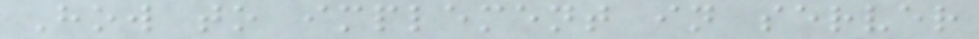How to implement in server
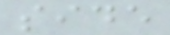side
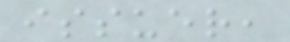issuer,
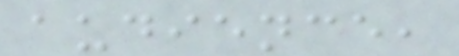audience,
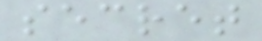secret
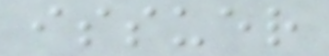issuer
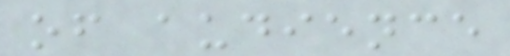of audience
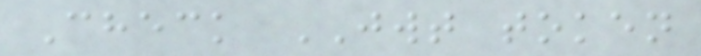Check JWT token
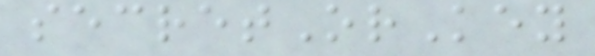secretOrKey
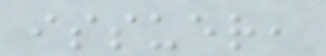issuer,
